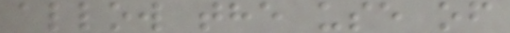allow the use of
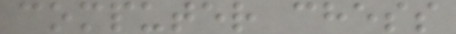computer chess
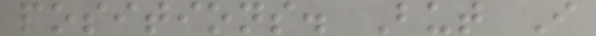positions. But I
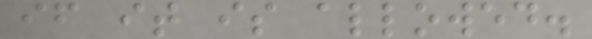if it is allowed.
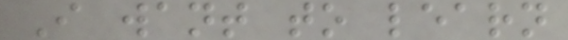I want to learn
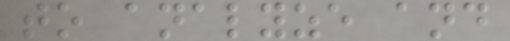to analyze and
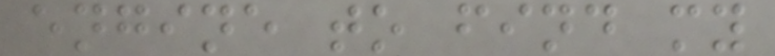engine to find my
